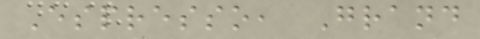Espresso, Grand
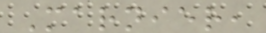Marnier,
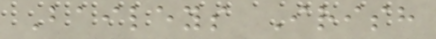Baileys Irish
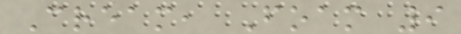Cream, Foam 9
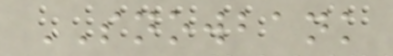SNOWBANK
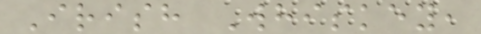Irish Whiskey,
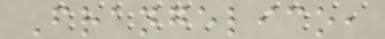Frangelico,
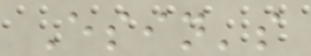Esin's
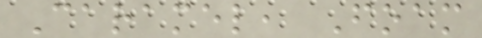Caramel, Foam
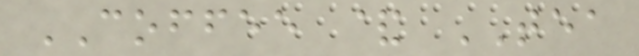COFFEE & TEA
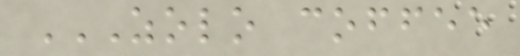ZOLO COFFEE
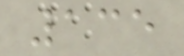135
